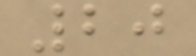20
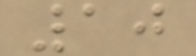10
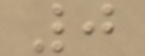0
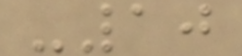-10
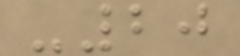-20
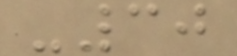-30
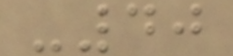-40
